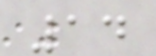14
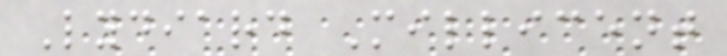Lydiard Millicent
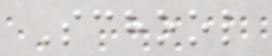School
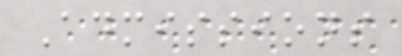Admissions
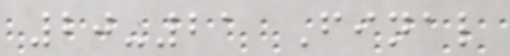20-21 Final
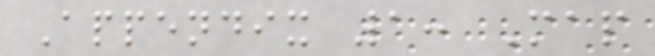Appendix 1: Map
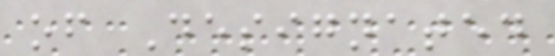of Designated
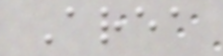Area
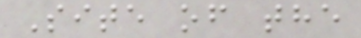Site of the
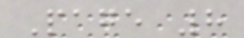Page 8
